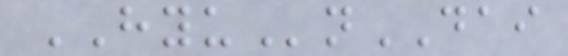HYUnDAI
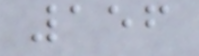156
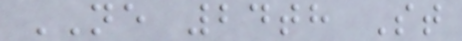NE 24th St
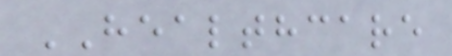HEALTHCARE
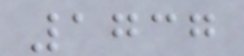1737
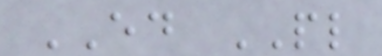ED PL
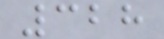328
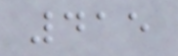415
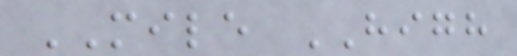MILE HIGH
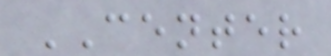CENTER
